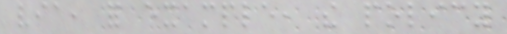via, for example, the policy
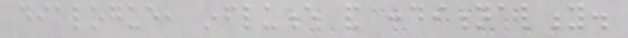dialogue, influence and conditionality.
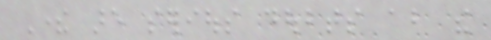There are serious doubts about the
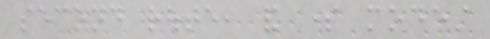second route, and some modest
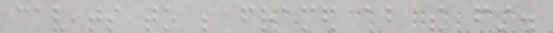caveats to be framed about the first.
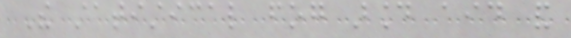The statistical fog around aid and
